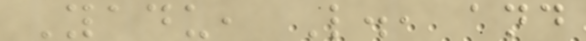Yadu, L., and
